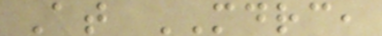At MDRC,
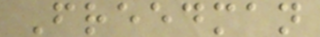Freedman
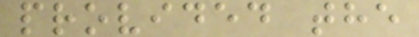provided the
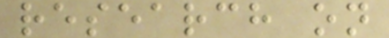research on
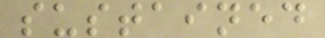sustained
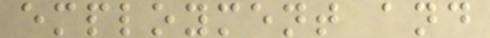employment and
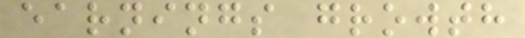earnings growth
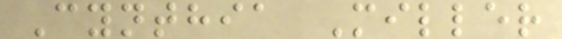Cynthia Miller
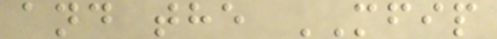and the MFIP
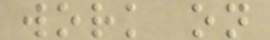work on
